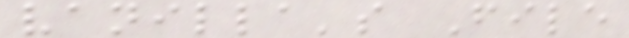vanilla's File
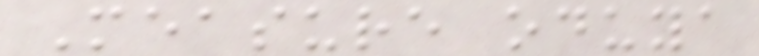Measure oduya
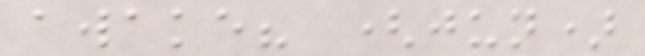awake? (jun)
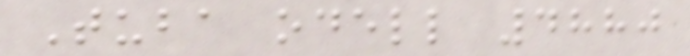Tuba odell 4880
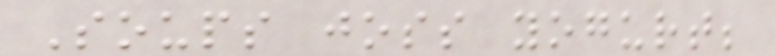Soups joss yogurt;
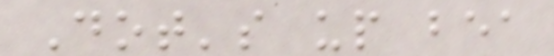Dot's up bea
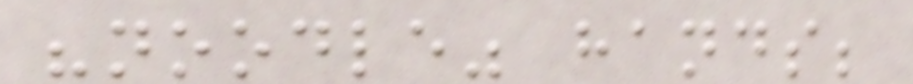"noodle" hands;
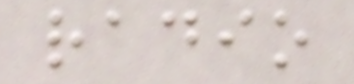radio
